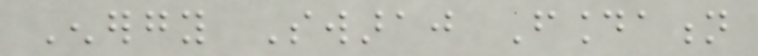Energy Swaraj Foundation
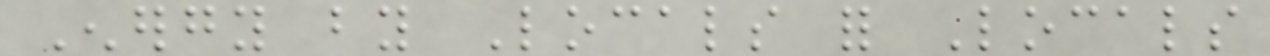Energy by Locals for Locals
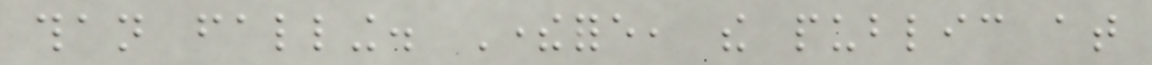than falling. Therefore, the public at
